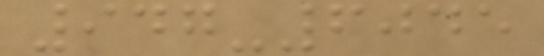947-6045
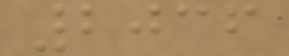2036
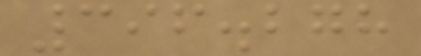396.278
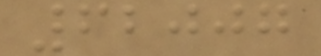62007
